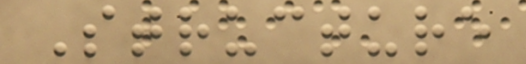Structure
